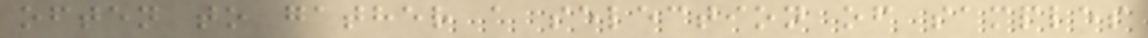often to gather a selection of samples
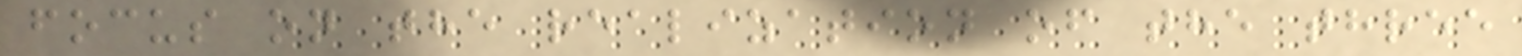focus on the realization of the three
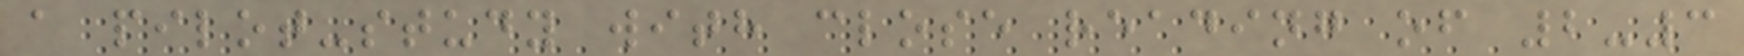a pilot-study with close reading of 2-3
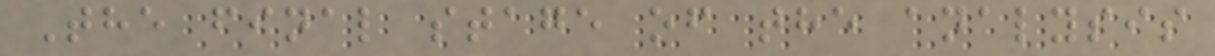The final stage of the analysis
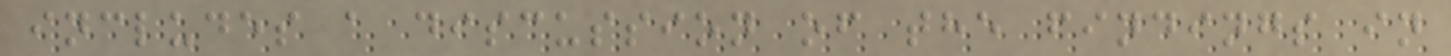includes a discussion of the findings in
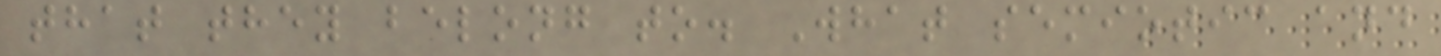that they belong to. What semiotic and
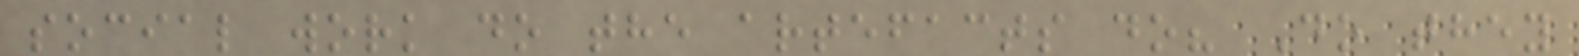social work do the artefacts do? Do they
